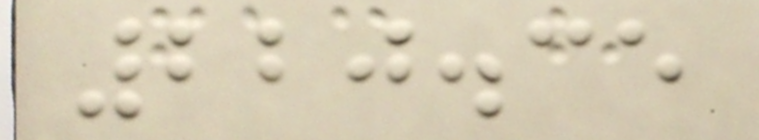220.35
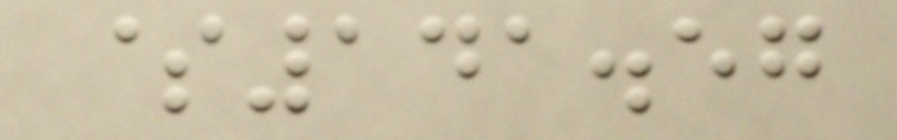$141.57
